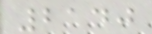2140
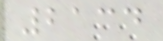2134
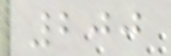200
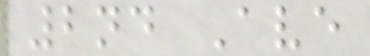2nd Ave
